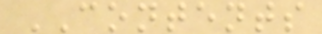CONTENTS
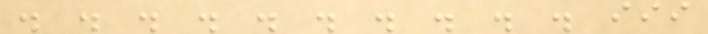. . . . . . . . . . iii
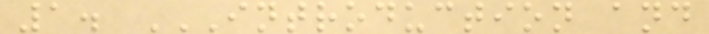1. INTRODUCTION AND
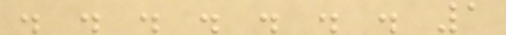. . . . . . . 1
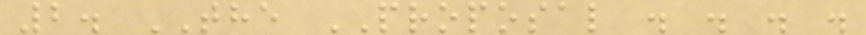2. THE PROPOSAL . . . .
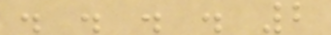. . . . 2
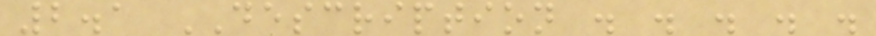2.1 DESCRIPTION . . . . .
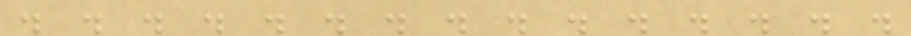. . . . . . . . . . . . . . .
